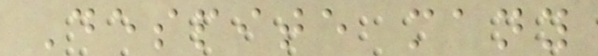Despite many
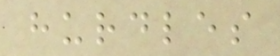hurdles
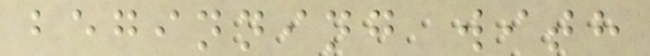beginning with
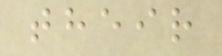their
